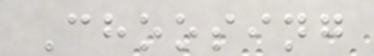Choosing
